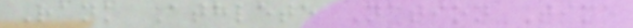Rank Athlete Nation Time
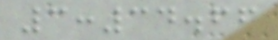3:34.66
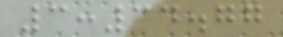3:34.77
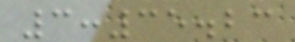3:35.23
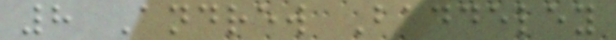8 Andrew Baddeley
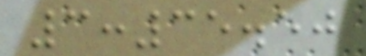3:35.50
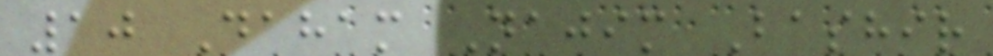10 Daham Najim Bashir
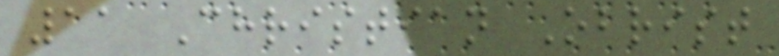11 Christian Obrist
